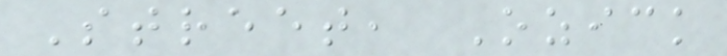Street, Ozick
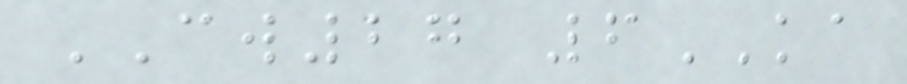CW27 6KA
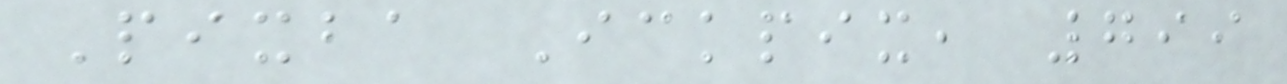Pixba Ickpix, 799
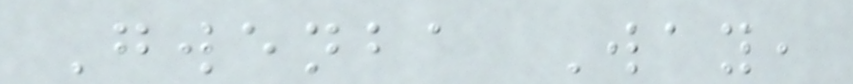Gwenba Way,
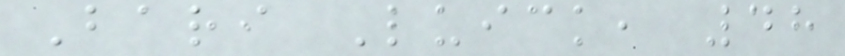Bari Luick, 48
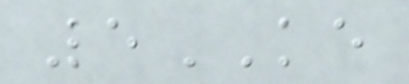5KE
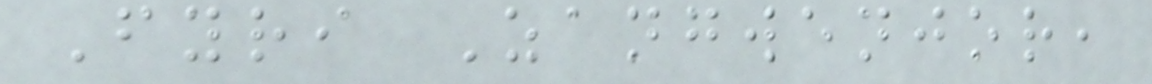Fyri Zangwenjor,
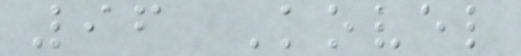96 Kovel
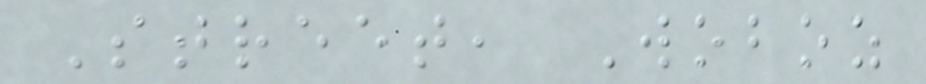Street, Woboz
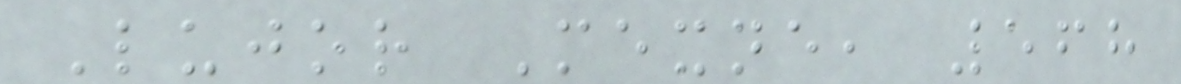Lujor Mexne, 568
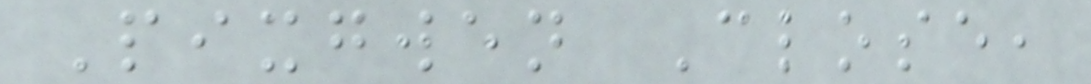Pixgwen Close,
